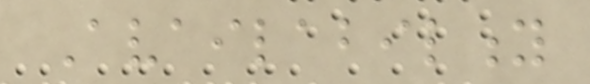Availability
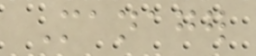Manager
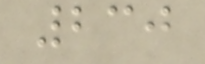230
